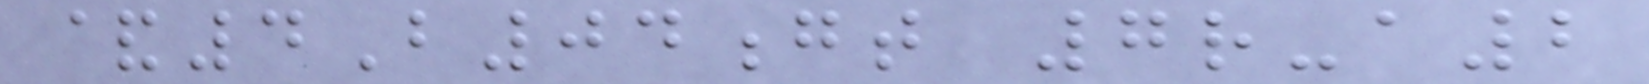&4B04gt 7r-a2
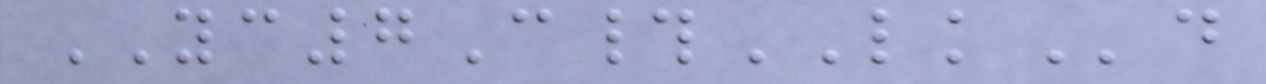YC7C#LKd
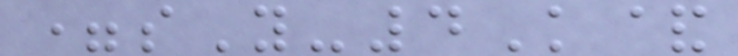=sY-4K&
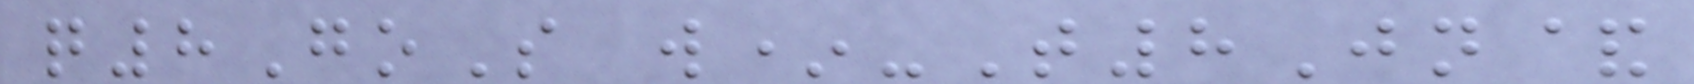q8GoS w*-T8Jn&
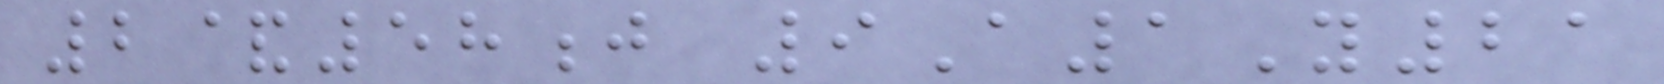2&58j 9A1Y21
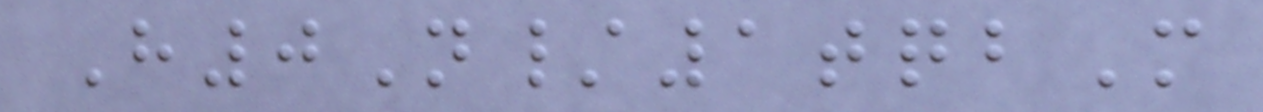H0N/1tqbM
